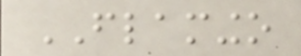FLAMINGO
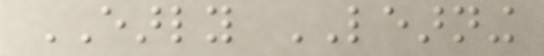EARLY LEARNING
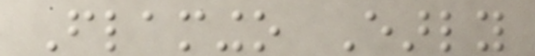Flamingo Early
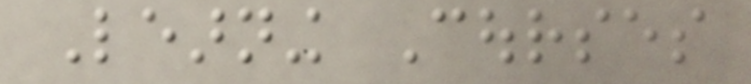Learning Courses
